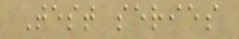Test series
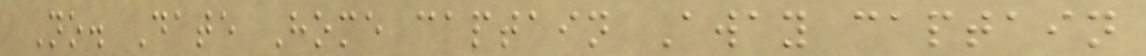No. Date Home captain Away captain
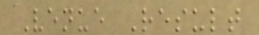Venue Result
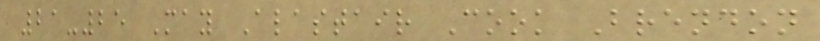21-25 May Alastair Cook Brendon
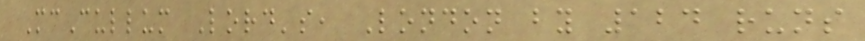McCullum Lord's, London by 124 runs
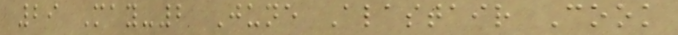29 May-2 June Alastair Cook
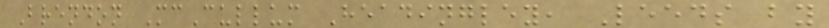Brendon McCullum Headingley, Leeds by
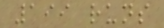199 runs
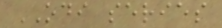ODI series
